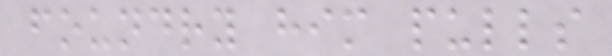foundry him pulls
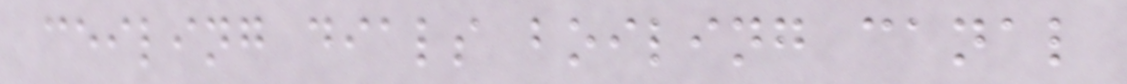ceiling dials boiling canal
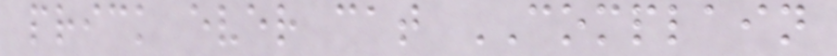prick ever cat COMPLAIN
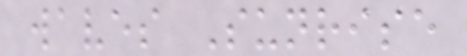waves Sunrise
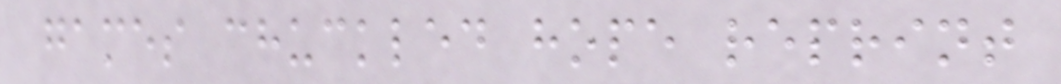games chuckled hope reprint
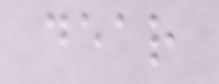dear
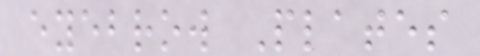eyebrow Plates
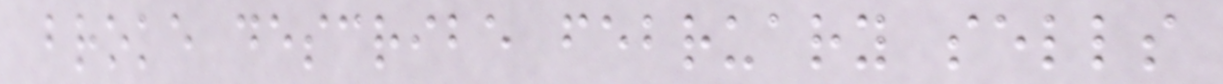broke describe february sells
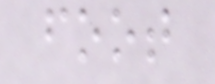foot
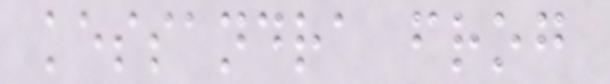kessandra frog
